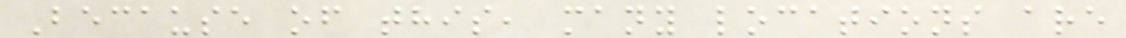Because of this, many locations are
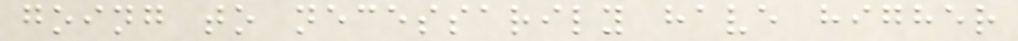going to necessarily have higher
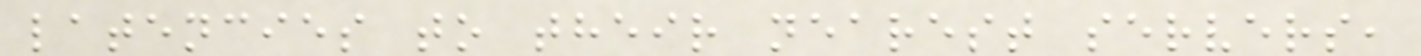latencies to their nearest servers,
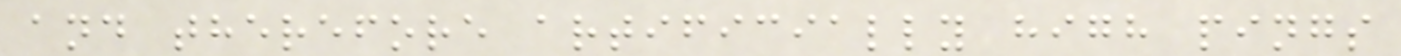and therefore artificially high pings
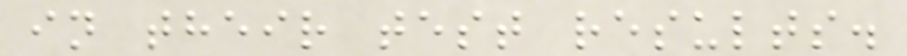in their test results.
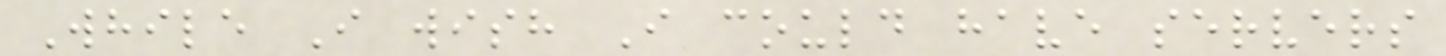While I wish I could have servers
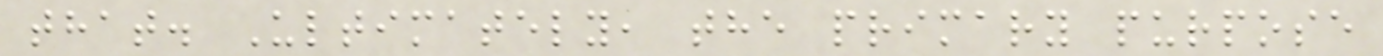that. Ultimately, the primary purpose
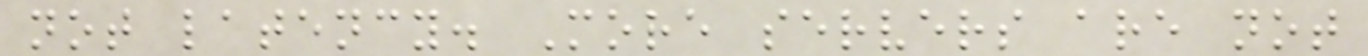not latency. More servers are not
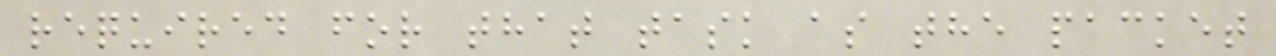required for that task as the packet
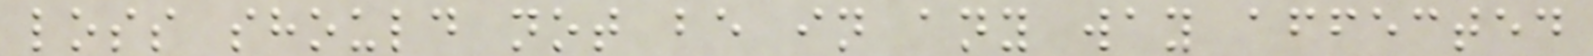loss should not be in any way affected
